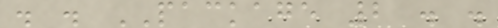. . PACKAGE 2 . .
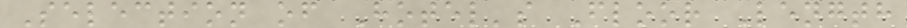Selection of Hotel's Floor Length
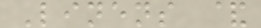Linens &
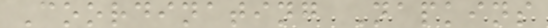Coordinating Napkins
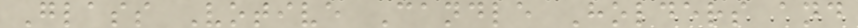Glass Votive Candle Holders and
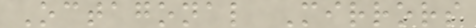Octagonal Mirrors
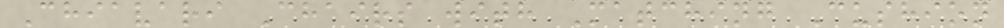Chiavari Chairs with Matching Cushion
